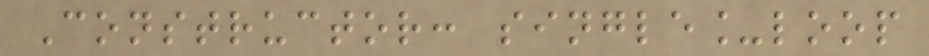Constructor: single_loop
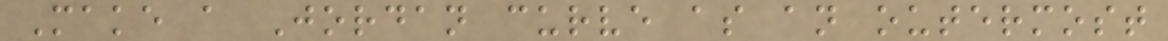Make a Jordan curve as an outermost
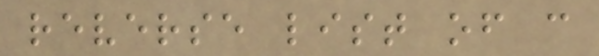reverse list of c
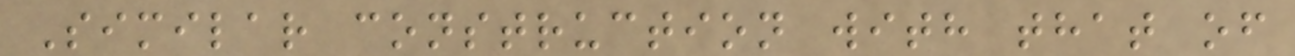Similar construction with that of
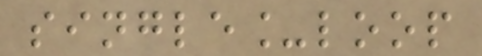single_loop
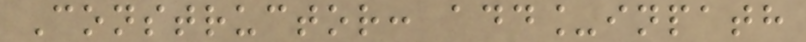Constructor: add_inpath
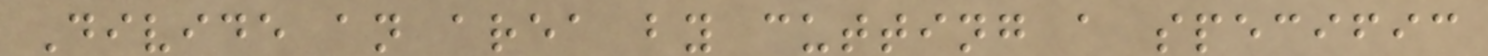Divide an area by cutting a specific
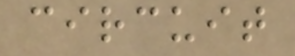circuit
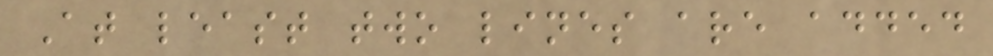At least two lines are added
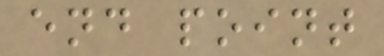end point
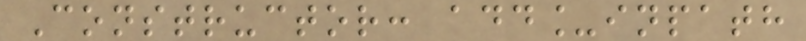Constructor: add_inpath
